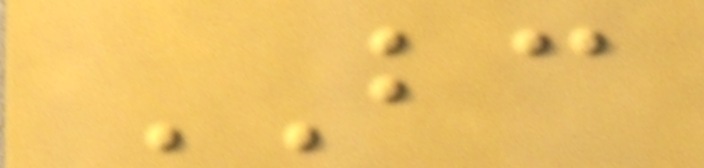BC
